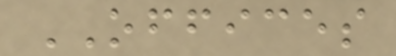OFFICES
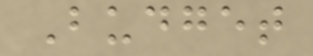Budget
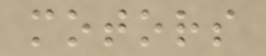motors
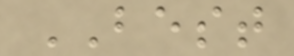BEST
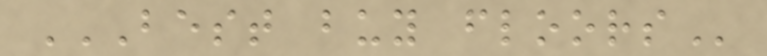BEST BUY FLOORS
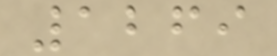1269
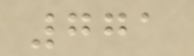771
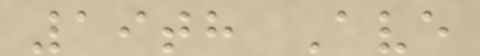19th Ave
